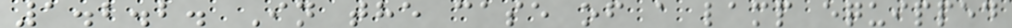1.2.2. In the case of a lamp equipped
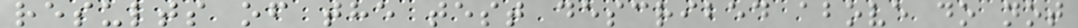results of the test described above do not
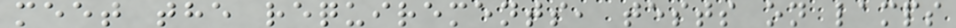meet the requirements, tests on lamps
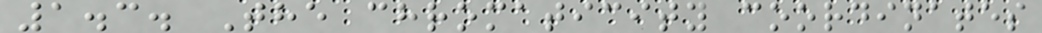1.3. The chromaticity coordinates
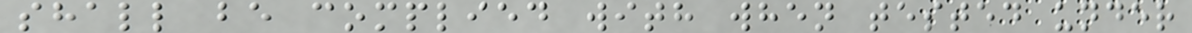shall be complied with when tested under
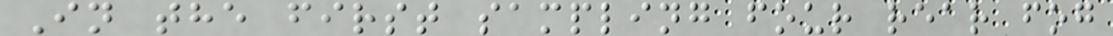In the first sampling four rear fog
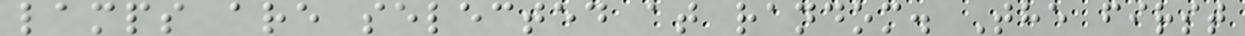lamps are selected at random. The first
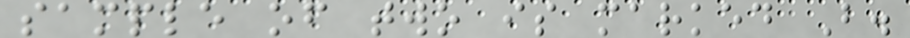sample of two is marked B.
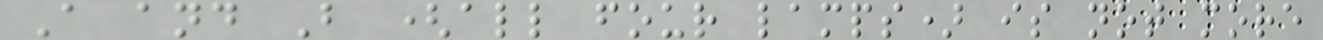A and B (all four lamps) is not more
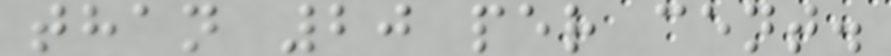than 20 per cent.
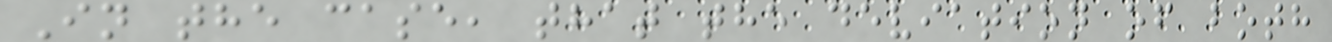In the case, that the deviation of both
